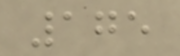175
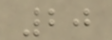20
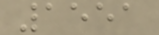1551
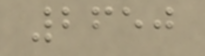2650
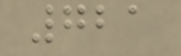721
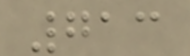713
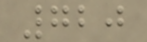720
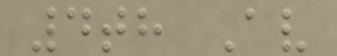4th Av
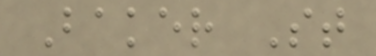Baker St
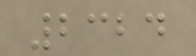2324
